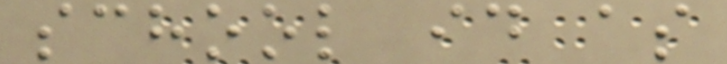school id as
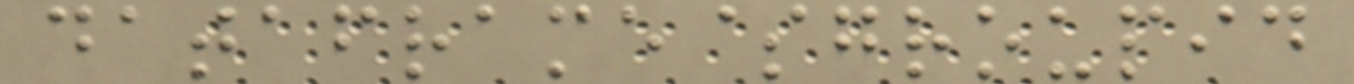dataframe$groupid
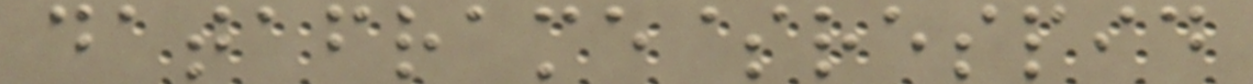dataframe$respid
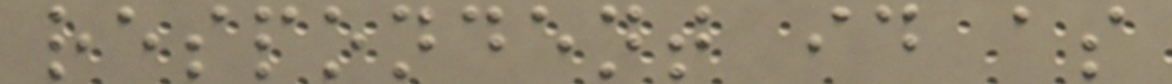respondent id as
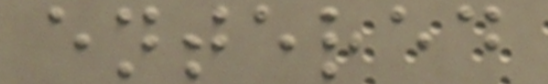entered
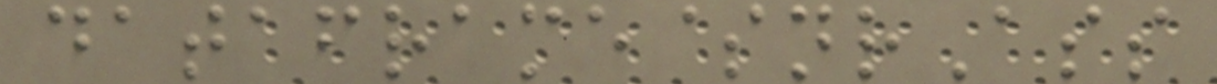dataframe$nrAss
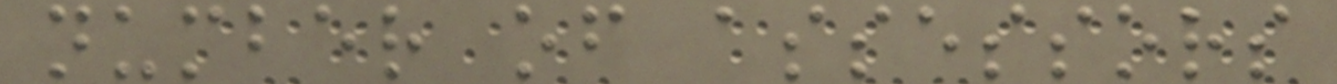number of assessors
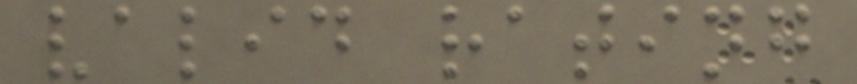valid rating
